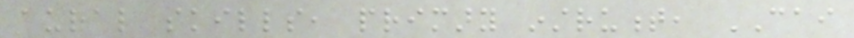aural skills, primary instrument, CAI
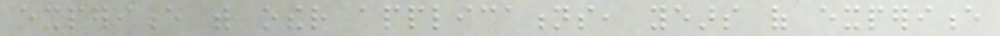experience with other applications, years of experience
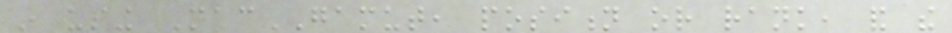in using MacGAMUT, position or rank, and the
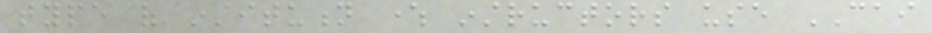type of institution where instructors use CAI
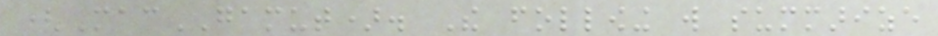(MacGAMUT). The following will summarize
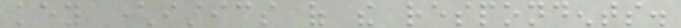key characteristics of the respondents.
